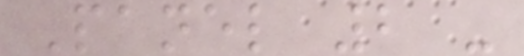Panel 2 -
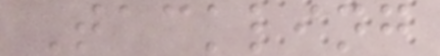Tackling
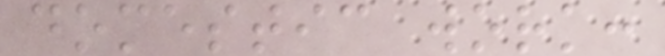domestic work:
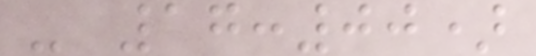- 17:00)
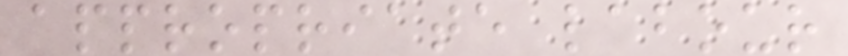appropriate labour
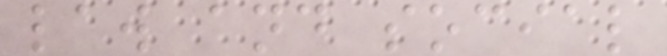law and social
